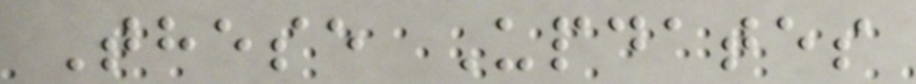These Updates
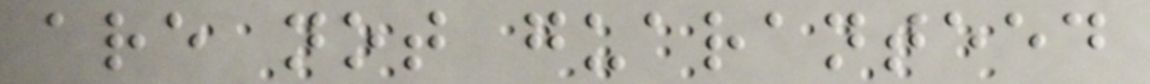are not guaranteed
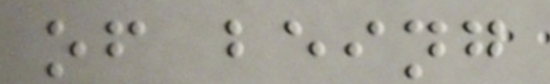of being
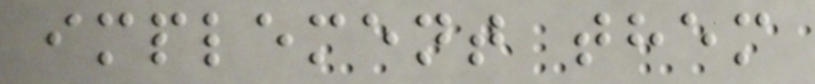implement them
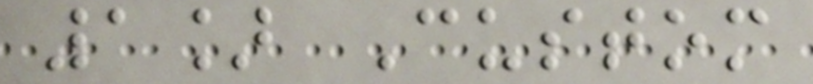1] Custom
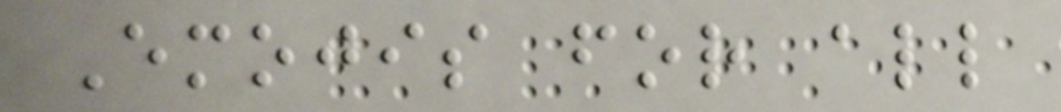Emojis for all
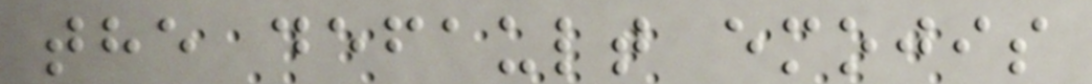the default emojis
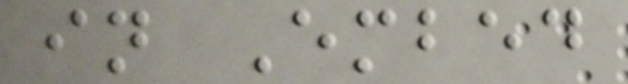in Embed
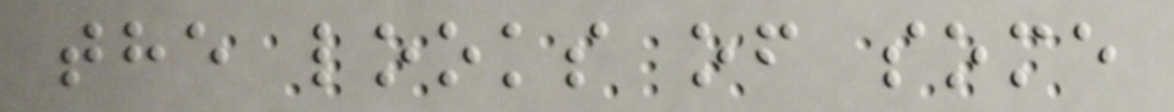the looks of some
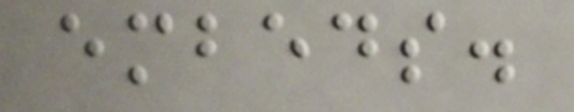embeds.
